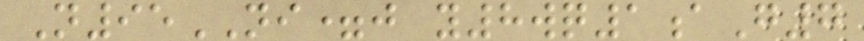N95NI=j y8wq1aG7
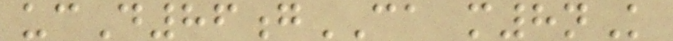ucD86gCA m8nK
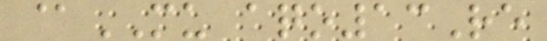@MU aqo13Re
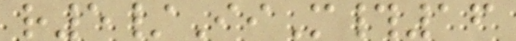r5/IiM#16
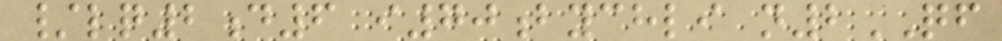/lq2d6 i70bychli n2QF
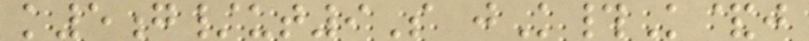k5g/ut9S jK#K&j
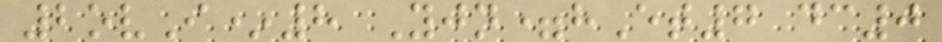2ovI*8 Yjn=hEt7 dc0
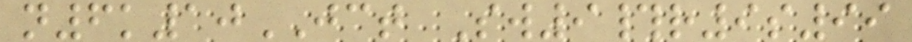n6k10JCT Sw9#r9s99
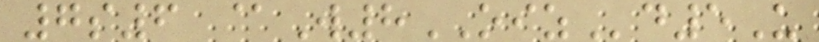7s6 @W8OIZd5U
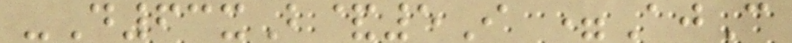-D63xB&5I =AjC
